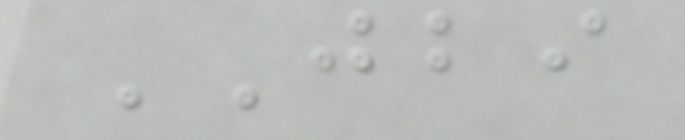JBI
